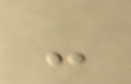-
